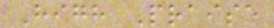High Praise
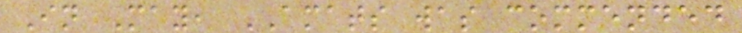In May, AMATS was commended
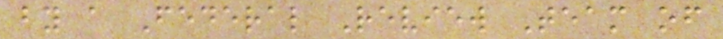by a Federal Review Team of
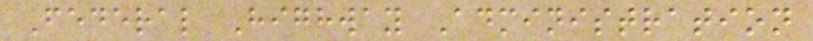Federal Highway Administration
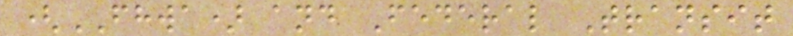(FHWA) and Federal Transit
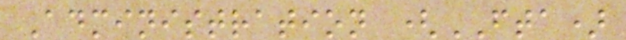Administration (FTA)
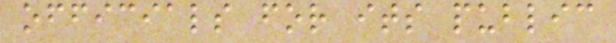officials for its public
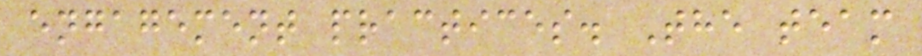engagement practices. The team
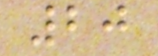20
